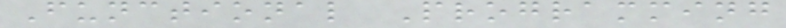Functional Programming
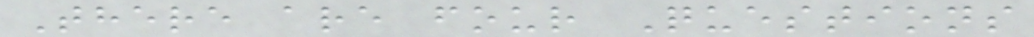There are four Questions
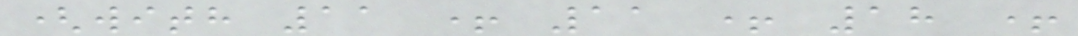(with 11 + 11 + 18 +
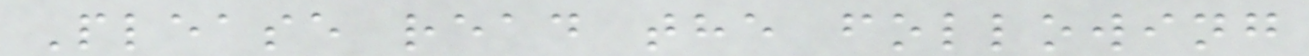Please read the following
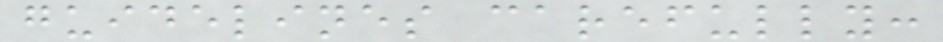guidelines carefully:
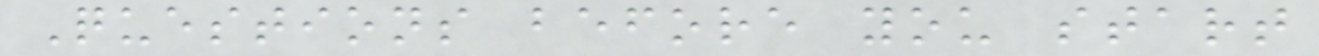Questions before you start
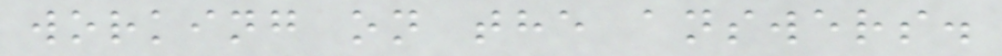working on the answers.
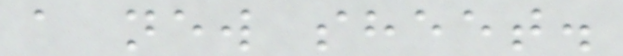a new sheet.
